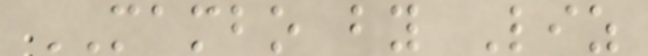MAMBO by Liz
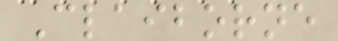Claiborne
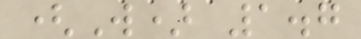(W) 1.7
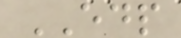EDP
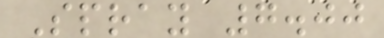Spray 7.00
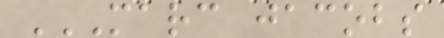MARC JACOBS
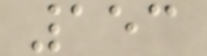153
